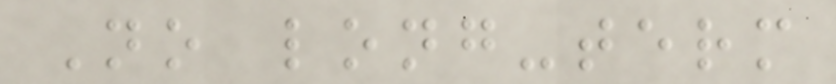No long-term
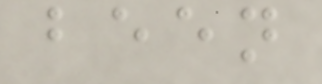been
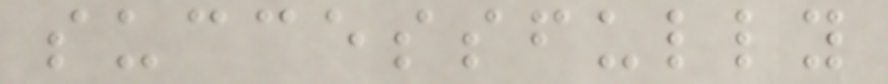successfully
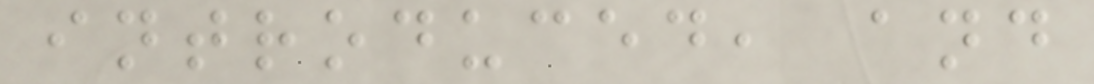introduced, and
